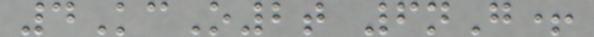4KcO2t 6nG+
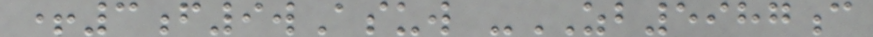+3f9wAsuw -ZB5987c
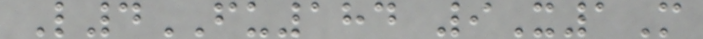L4FU184 9X1M
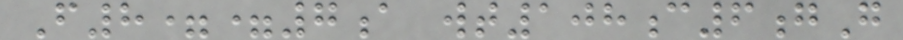F8==7a wt108c6gG
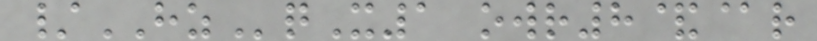/HZqX1 owr8&@r
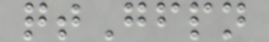qtGfpn
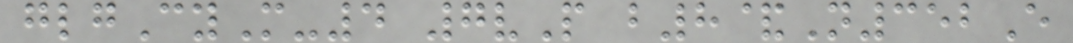glgCyM-4 7vP b8&N352E
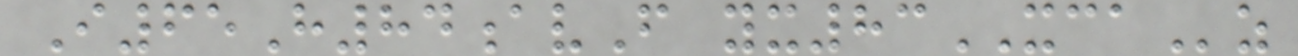I65H84avF yx83XCAz
